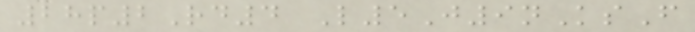28p2Rd4 L5J9nKsF
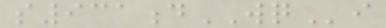s931dWQi
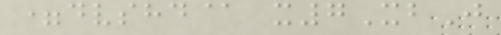=dvshd@ x7XbJ
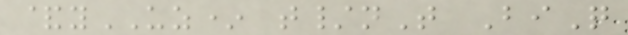&yUZ* t/nT BiQ
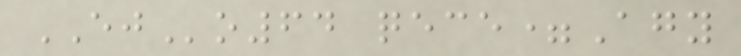EJo64 qece=Agy
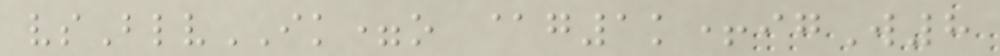vsBlvIK=o @g1k+igW8
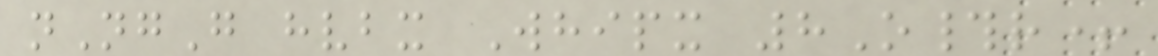nNgG hvbx Whipx 8O#r+
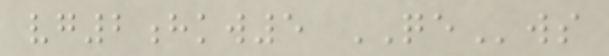vg2hkw5 QEws
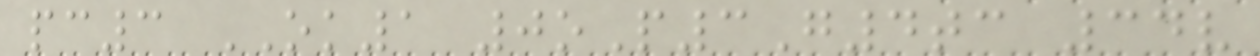pc3 OK1 0oP3G4tc 34v
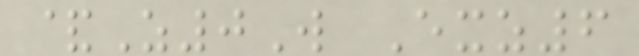&Z0W Exz6
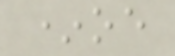*oe
